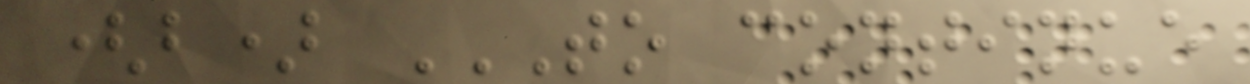(b) TO CONTINUE
